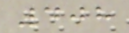408
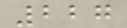227
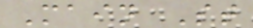Main St
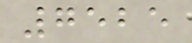7525
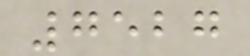7527
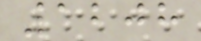1208
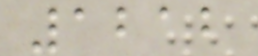1212
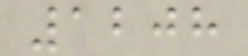1208
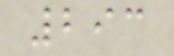293
